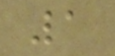1
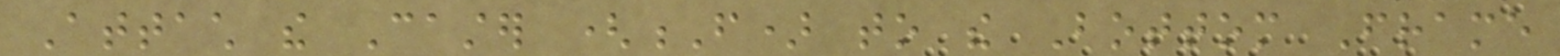Attach the Caster (F) to the Bottom Frame
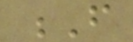F
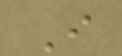I
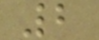2
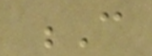C
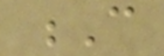C
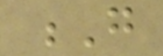G
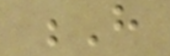H
